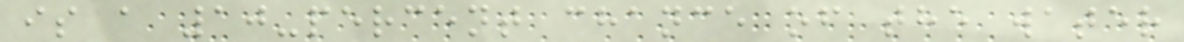is a 10-percent chance of the water
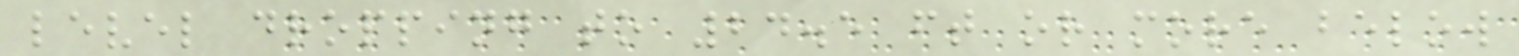level dropping to 24.5 ft or more below
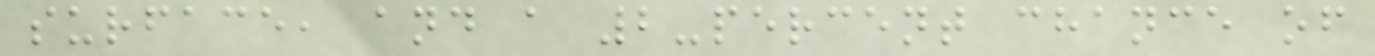surface, and a 2-percent chance of
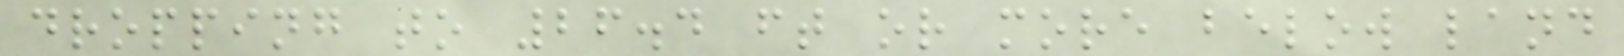dropping to 26.4 ft or more below land
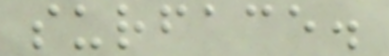surface.
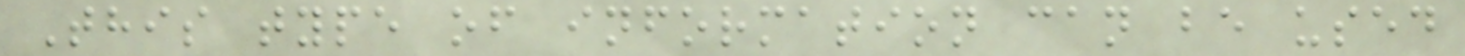This type of information can be used
